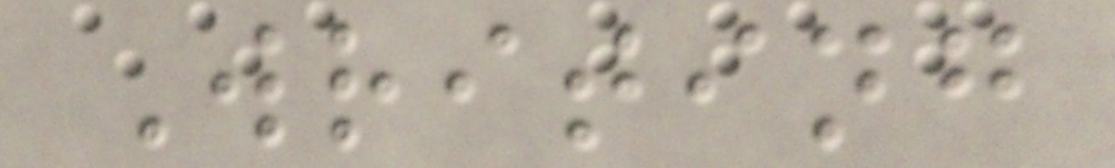Writing
